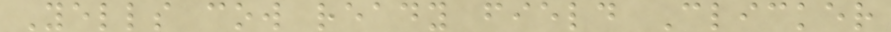Yells cow ready field Clicker
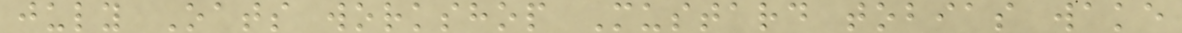july Oats workshop Mustard tobias wake
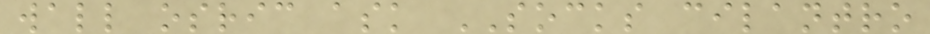wall osric ask SOCKS cilantro
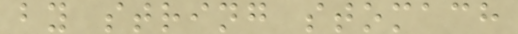by string stomach
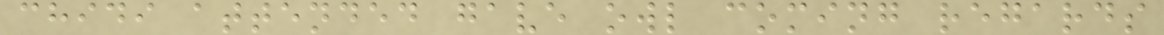chidi attended gave owl coming regards
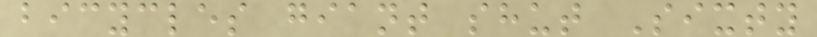bicycles giant shut Sixty
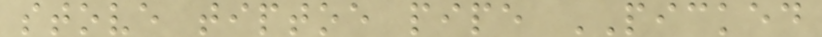stove tiptoe pipe PICKED
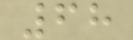68
